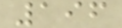196
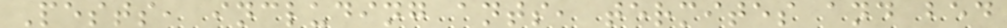Pests, including ants, termites and bed
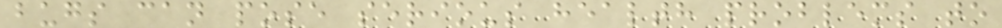bugs can pose serious health problems to
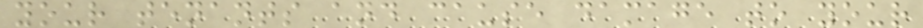your tenants and cause damage to your
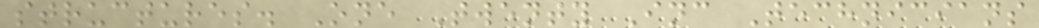structures. One Twenty Inc Technicians
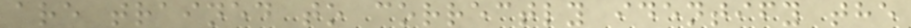are trained to correctly identify the
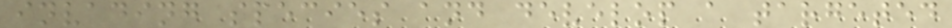invading species and develop a targeted
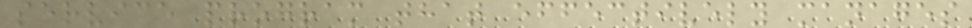service program that effectively manages
